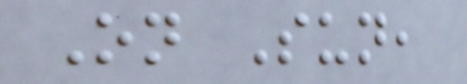On Sun,
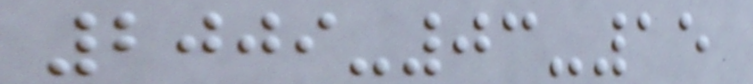2009-03-15
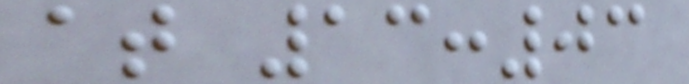at 13:03
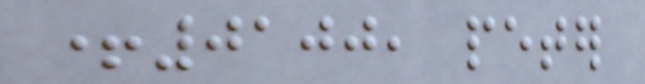+0100, peter
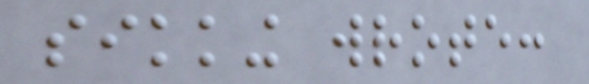sikking wrote:
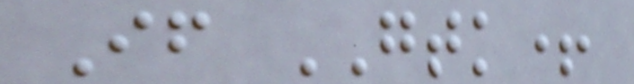If GTK+
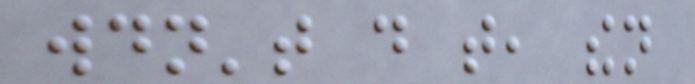wouldn't do that, then
